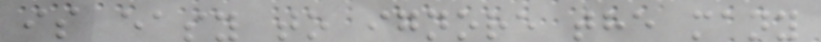is easy to ignore the many
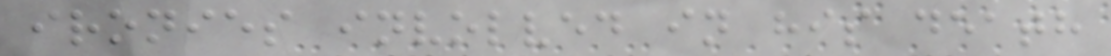ironies involved in his death
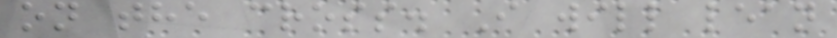on the cross. I will lean
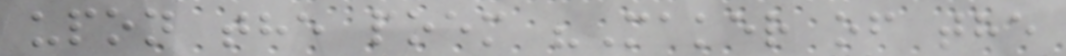upon the poem "Maker of the
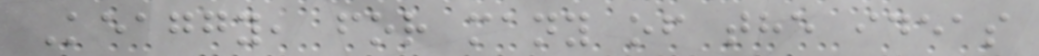Keaggy, for many of the ideas
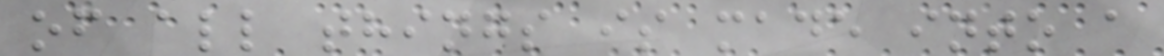of all things is made into a
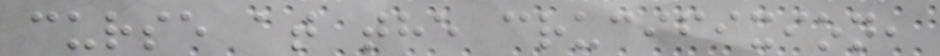curse at the crucifixion,
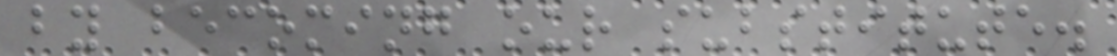by becoming our substitute.
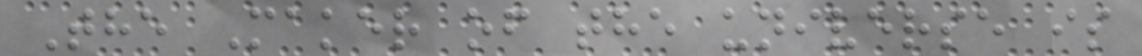The Maker of the universe is
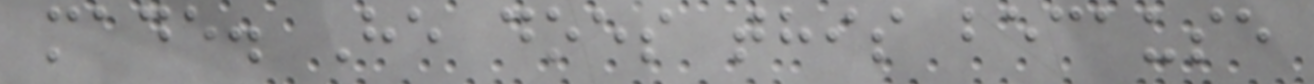made. He does this because
